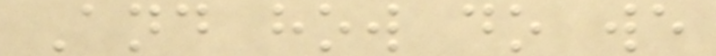And how do we
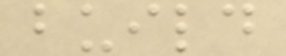build
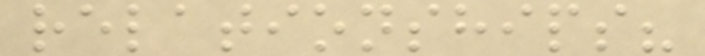relationships?
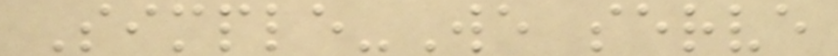Simple-We serve
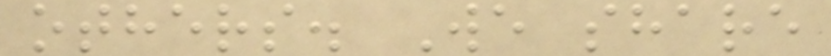others. We share
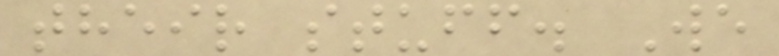their stuff. We
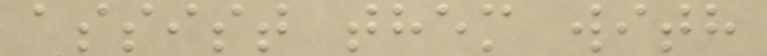assist them with
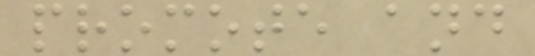promote and
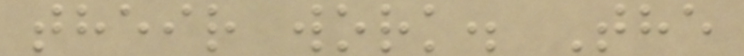their work. The
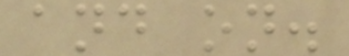and on.
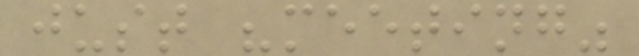just "meeting"
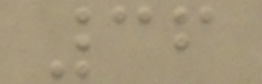36
